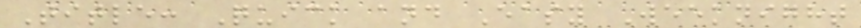Title: Quick and Easy Weeknight
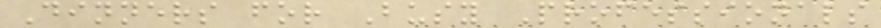Dinners for Busy Professionals
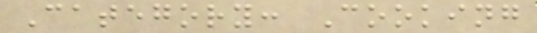Category: Cooking
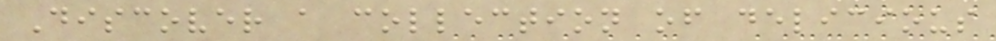Discover a collection of delicious
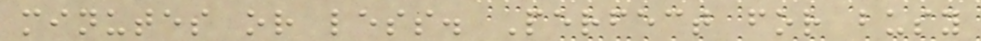minutes or less. Perfect for busy
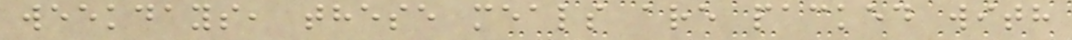weekdays, these meals are packed with
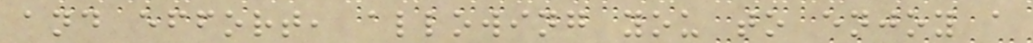and effort, allowing you to enjoy a
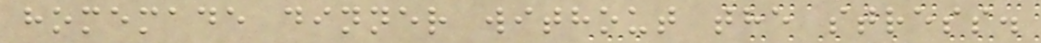homemade dinner without the stress.
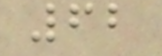62
